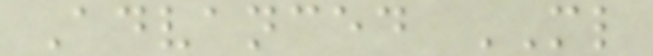Advanced ML
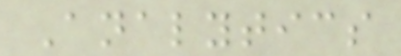Analytics
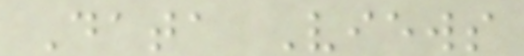Data Views
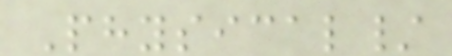Physical/
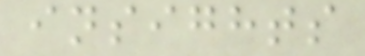insights
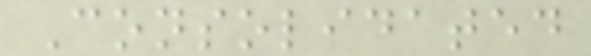Consolidated
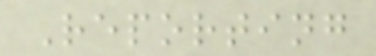Reporting
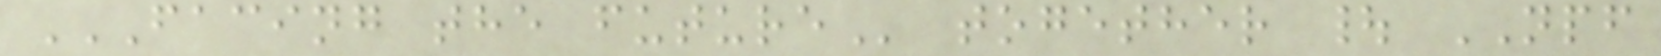FACING THE FUTURE together | NPF
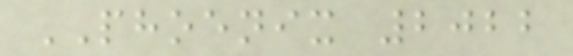PHOENIX 2022
